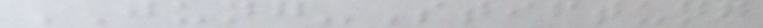JUNG-Stiftung
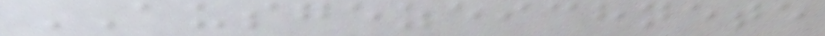AUSGEZEICHNETE
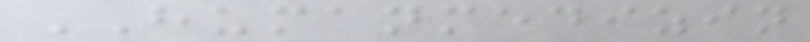HUMANMEDIZIN
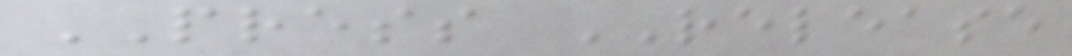PRESS RELEASE
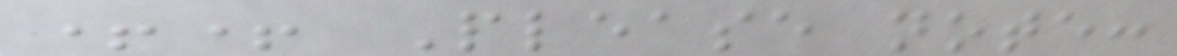++ Please note:
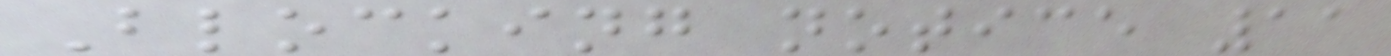Blocking notice 11
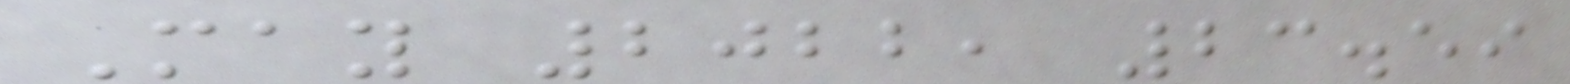May 2022, 23.59
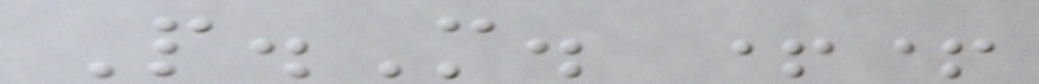P.M. ++
